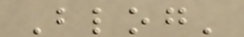Blog'
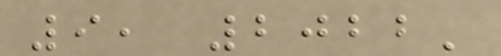9, 2022'
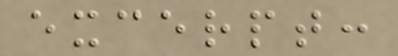excerpt:
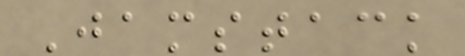Jamstack
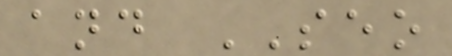and SEO
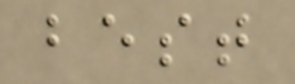best
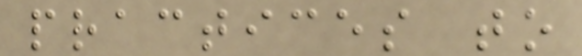practices to
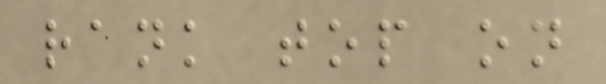rank top on
